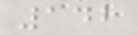142
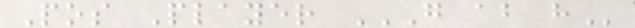Pos Player G AB H
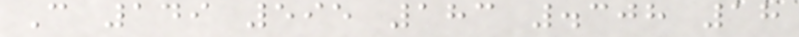C 149 595 183 .308 18
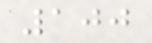100
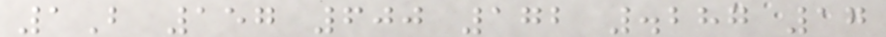1B 157 600 172 .287 17
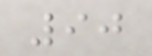90
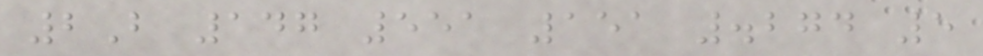2B 147 551 151 .274 5
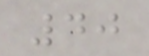40
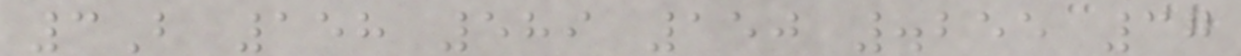3B 158 589 150 .255 37
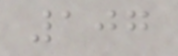107
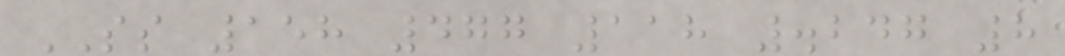SS 158 477 118 .247 8
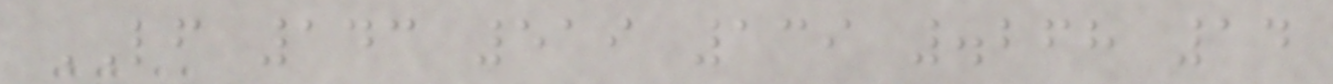LF 143 519 139 .268 14
